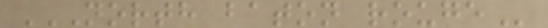NORTH BATON ROUGE
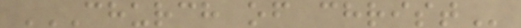CHURCH OF CHRIST
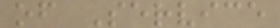of Service
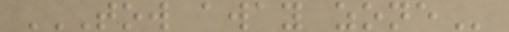TOW AWAY ZONE
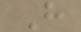H
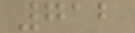712
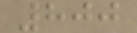800
